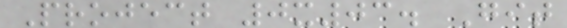Project 0x03. Git
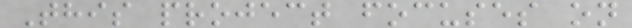This project focuses on
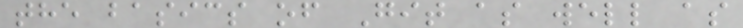the basics of Git as well as
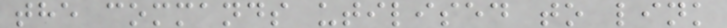the commands utilised to link
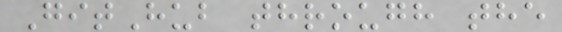GitHub through the
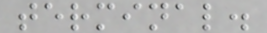terminal.
